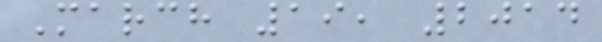March 19, 2014
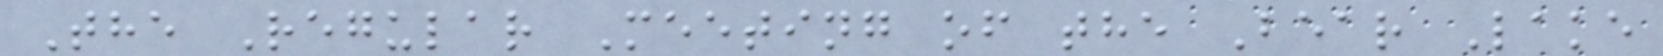The Regular Meeting of the Bear Lake
